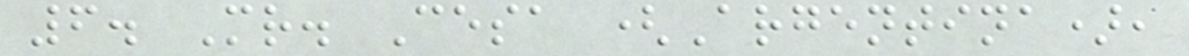6. Mr. Cesa (Argentina),
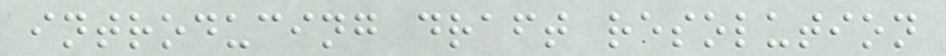introducing draft resolution
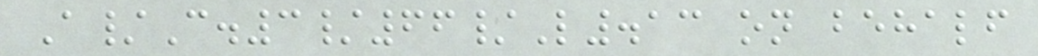A/C.3/66/L.13 on behalf
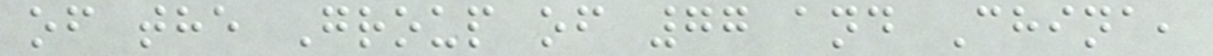of the Group of 77 and China,
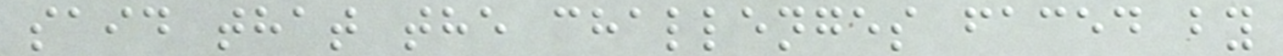said that the challenges faced by
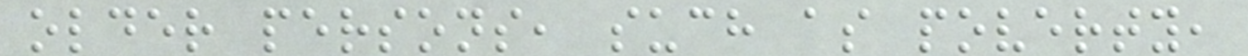older persons, such as poverty,
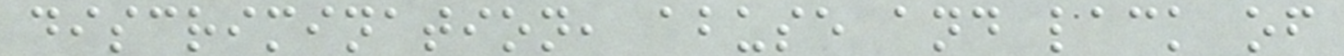discrimination, abuse and lack of
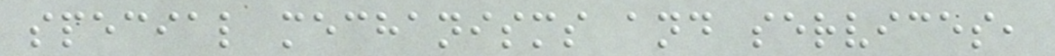special mechanisms and services,
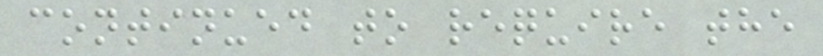continued to require the
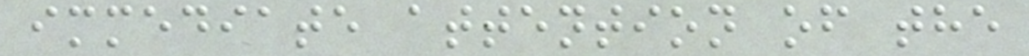immediate attention of the
